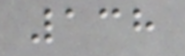138
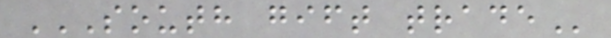SOUTH GIFT TRADE
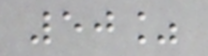50%
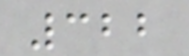322
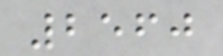2560
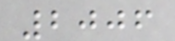2006
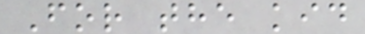For the kid
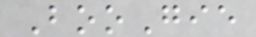BooGie
